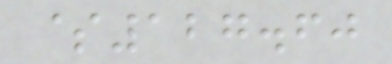$127.60
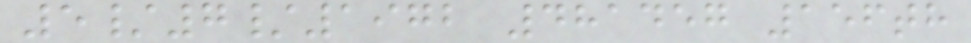5/7/1972 481457 156th
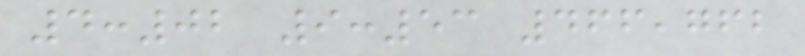4:02 9:53 466,762
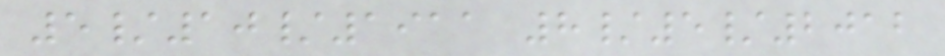5/10/1911 8/5/2012
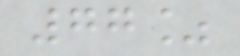77%
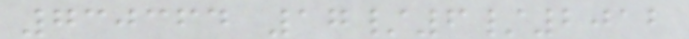730364 17/6/2012
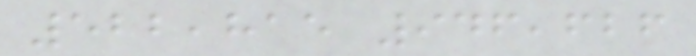522,815 946,626
